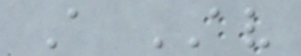A AV
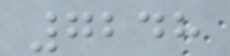7248
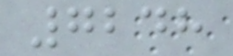7248
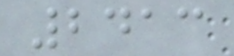2413
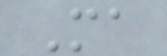Ma
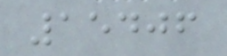15406
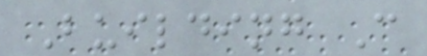Building C
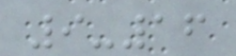9-16
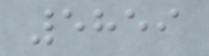5859
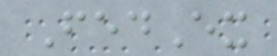FedEx
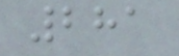281
